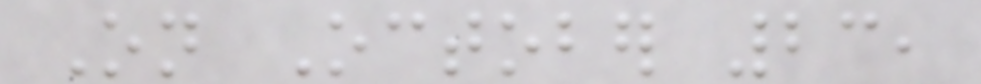On October 23,
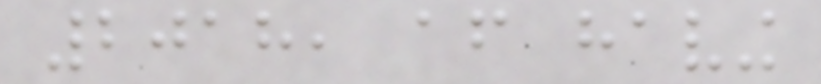2018, after having
